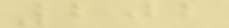202
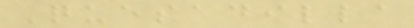Quesadilla
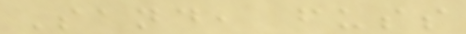Sand, fuss
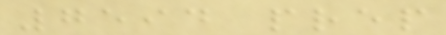7594 prep
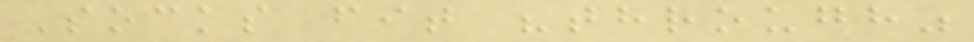Socks fit "through"
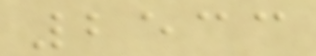2533
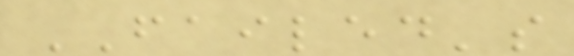FAILED's
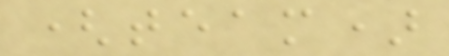(team)
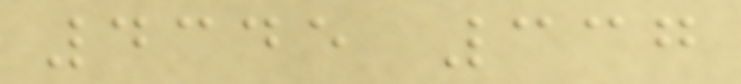4345 337
